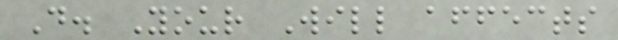D. Your Will affects
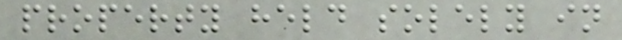property held solely in
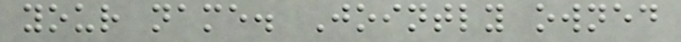your name. Jointly owned
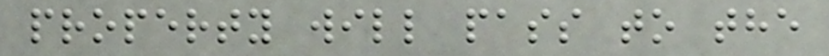property will pass to the
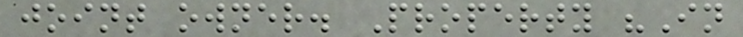joint owner. Property "In
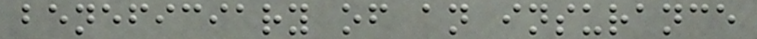beneficiary of an insurance
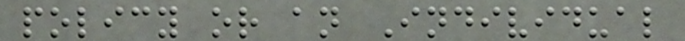policy or an Individual
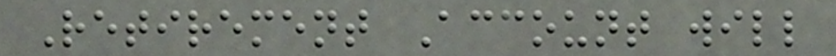Retirement Account will
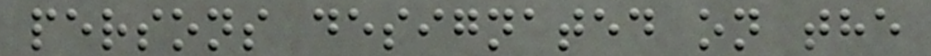persons designated on the
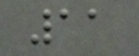11
